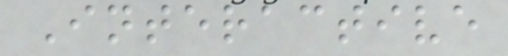Interactive
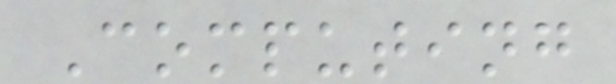Computing
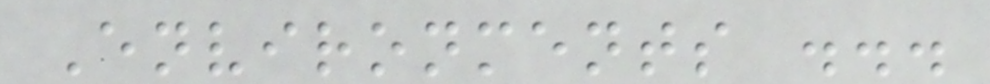Environments ...
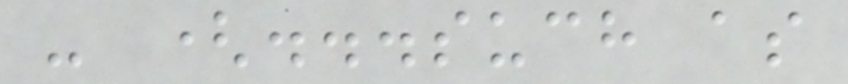- (...such as
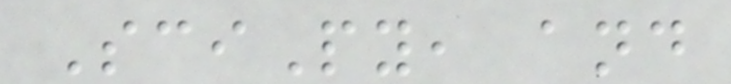SciPy, and
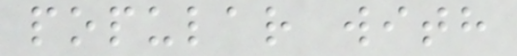popular with
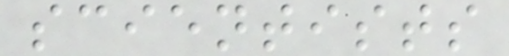scientists
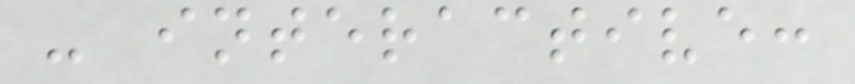- interactive:
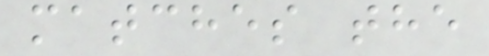matches the
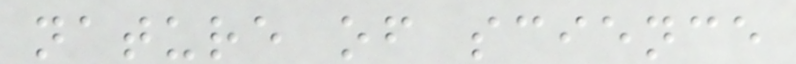nature of science
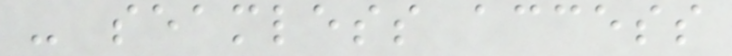- seamless access
